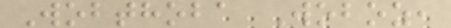Wobthoba Woboz,
